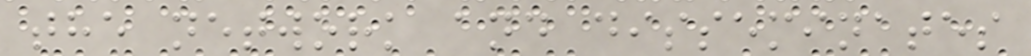the network and disseminates
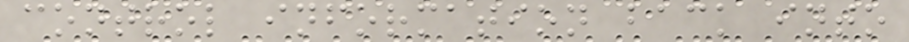control information back into
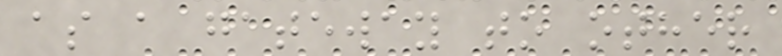as a gateway to other
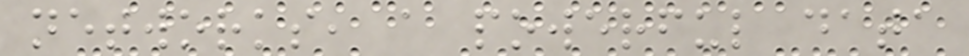networks, a powerful data
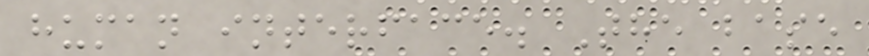human interface. The base
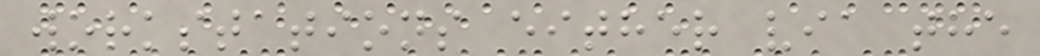workstations either via the
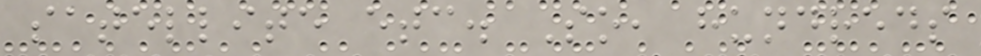satellite etc. So, hundreds
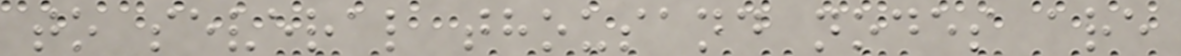to several thousand nodes are
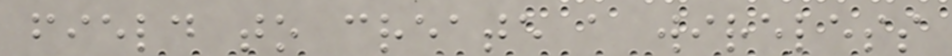field to create a wireless
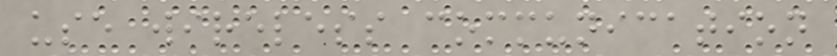use wireless communication
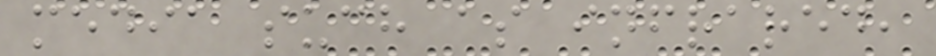media such as infrared,
